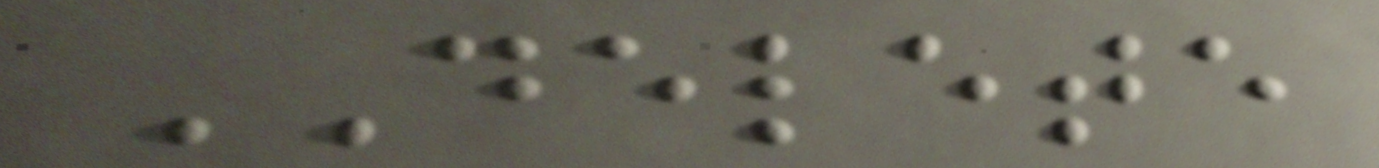DELETE
